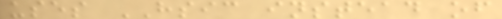uses HSIC instead of
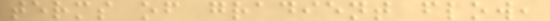terms of gradient flow,
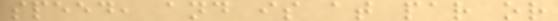speed, and is at par or
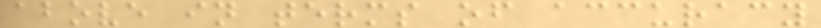above in terms of accuracy
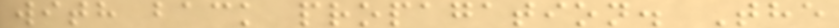with back propagation. The
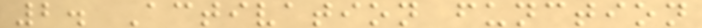2. Activation function
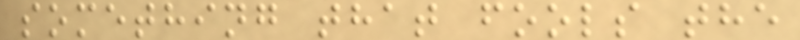something that fools the
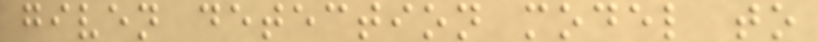given detection model to
